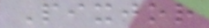Pixjor
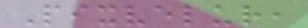Pixvelur,
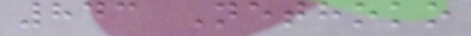843 Nethoko
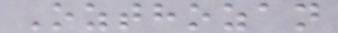Ozthozan
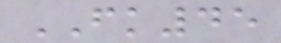FK45
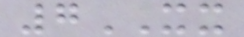7XX
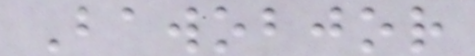Bawobjor
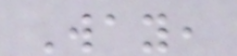Way,
